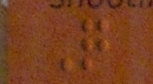Q
